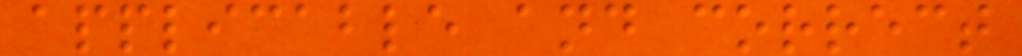applicable and correct
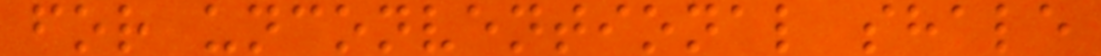for unconventional shale
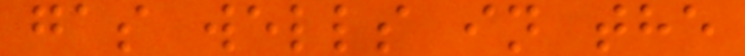gas wells in the
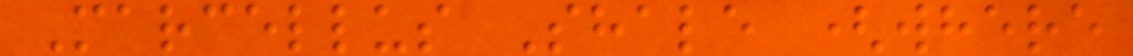Marcellus Shale (where
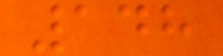148
